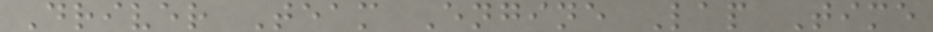Driver Team Engine Lap Time
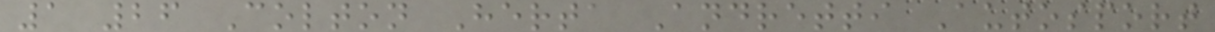1 26 Colton Herta Andretti Autosport
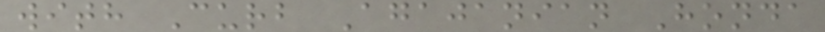with Curb Agajanian Honda
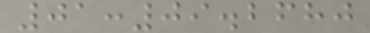01:09.2680
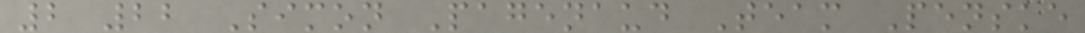2 22 Simon Pagenaud Team Penske
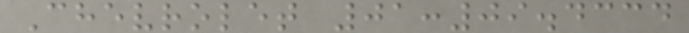Chevrolet 01:09.4334
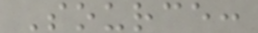Source:
